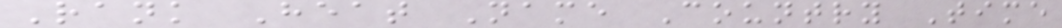Rank Heat Name Country Time
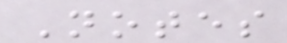Notes
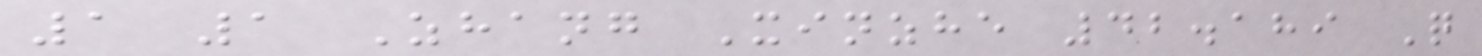1 1 Zhang Xinzhe 42.189 Q
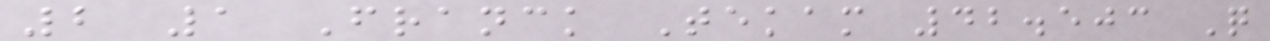2 1 Franck Tekam 42.503 Q
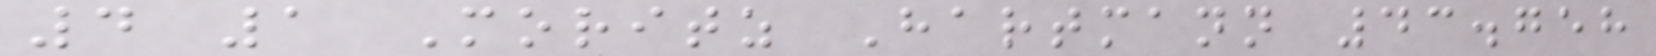4 1 Moritz Hartmann 43.758
